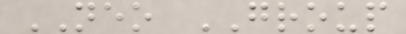NEO GROUP
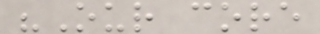"Our core
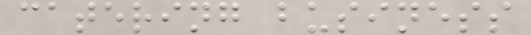catering business
